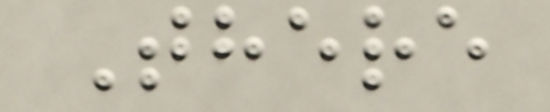There
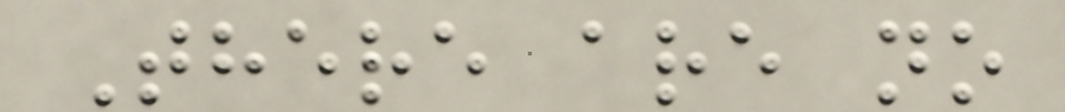There are no
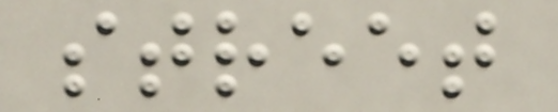street
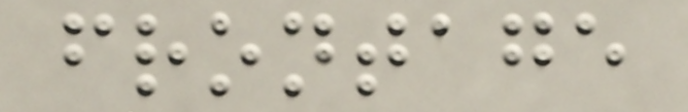frontage
